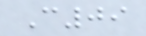C09
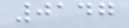0147
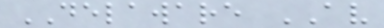DELAWARE AV
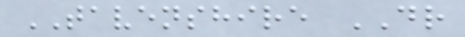TAVENSHIRE DR
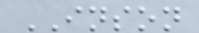INSON
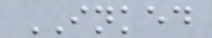INKED
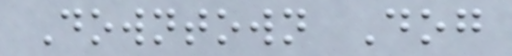Downtown Dog
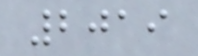2019
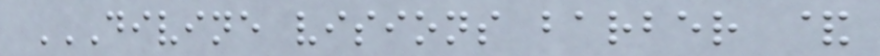DIVINE VISIONS BARBER &
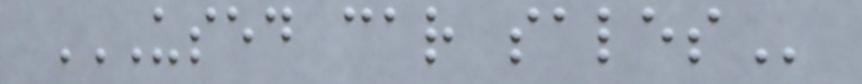USED CAR SALES
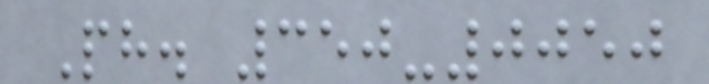Ph. 350-0050
